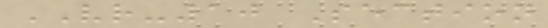VR-10 Section
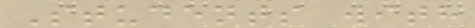Students with
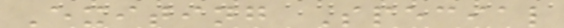Exiting Special
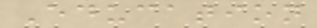Education
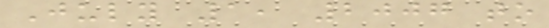July 1, 2007 to
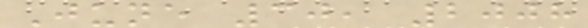June 30, 2008
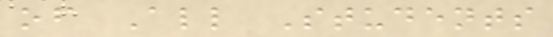of All Students
